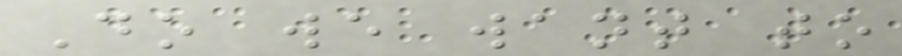Do we want to
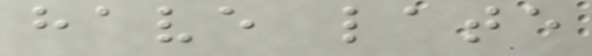have late
